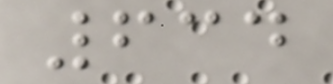634
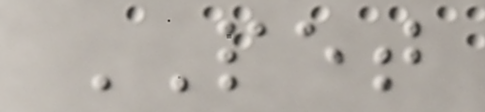PET
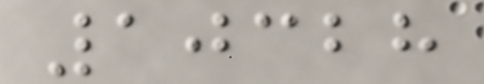10328
